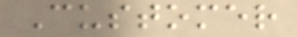Customer
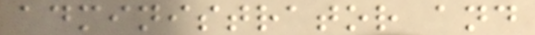administrator and
